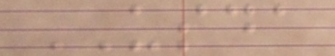USDA
